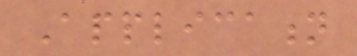Application
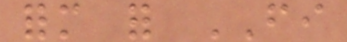form for FI
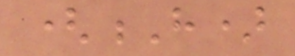(H)
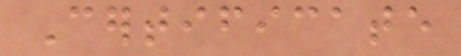Certificate
